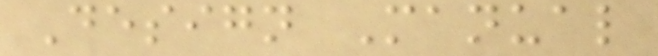Design Manual
